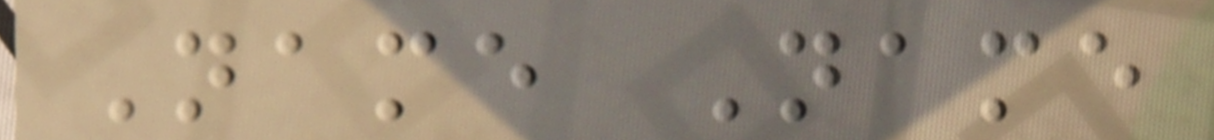Name Name
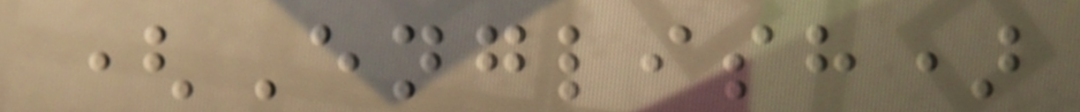(English)
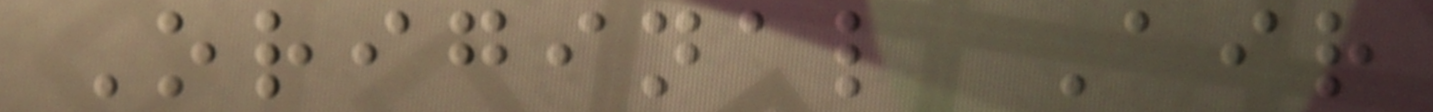Original Air
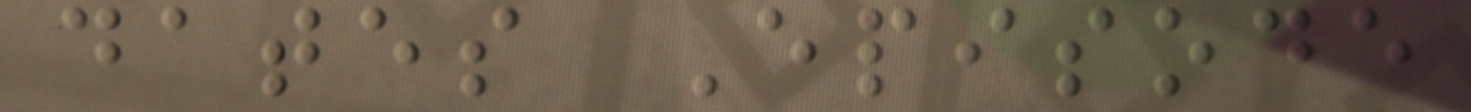dates Episode
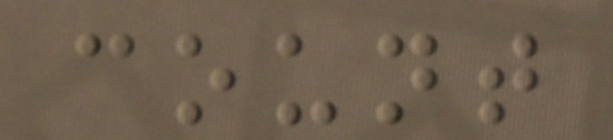count
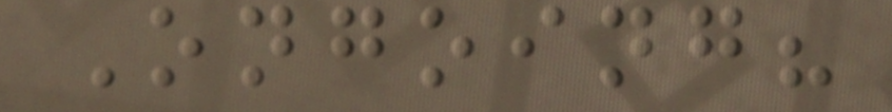Ongoing?
